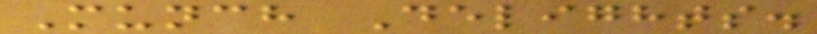Munch Delights.
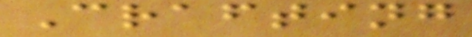Crafting
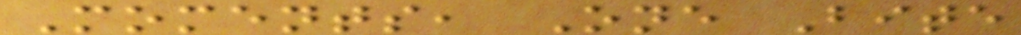Moments, One Bite
